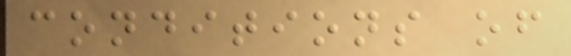conditions of
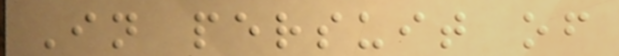In persuit of
